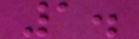1.
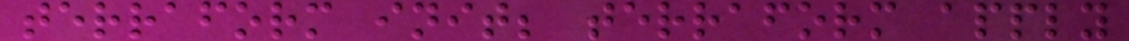terraform init; terraform apply
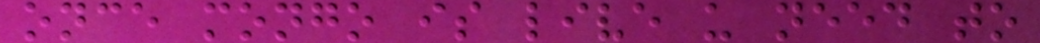once mongo is live u need to
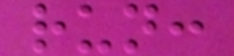run:
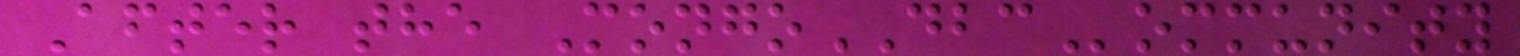After the MongoDBCommunity
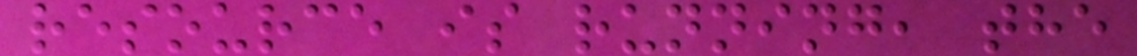resource is running, the
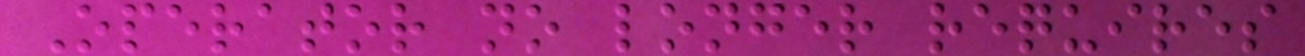Operator no longer requires
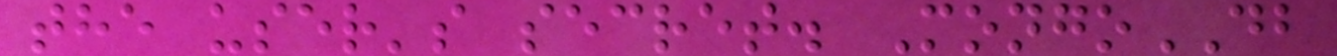the user's secret. MongoDB
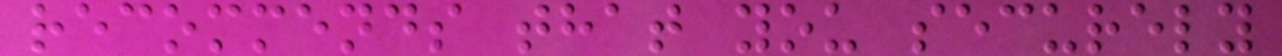recommends that you securely
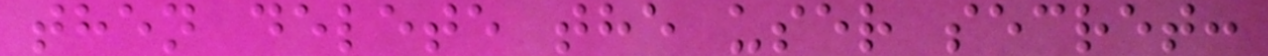then delete the user secret:
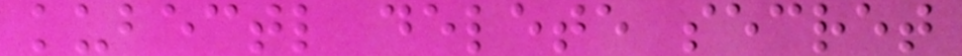kubectl delete secret
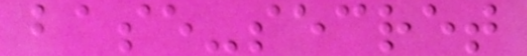base-secret
